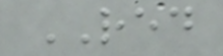RED
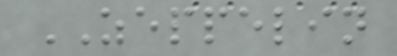ZEPPELIN
